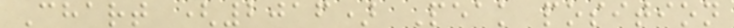Chart (2016) Peak position
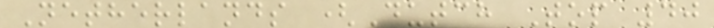Netherlands (Dutch Top 40
